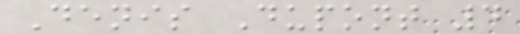Denis Dupont 4
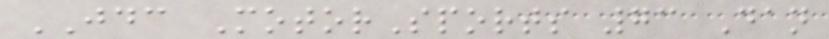JDC MotorSports 73 Dan
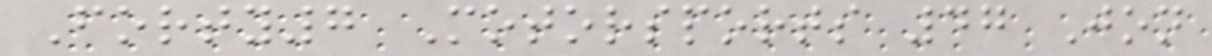Forty7 Motorsports 47 Jon
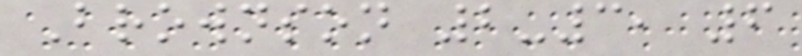Brownson 2-3, 6
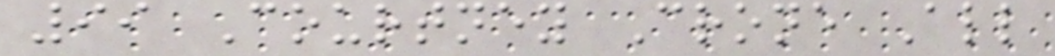99 Courtney Crone All
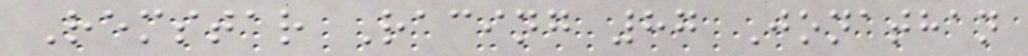Remstar Racing 87 Jonathan
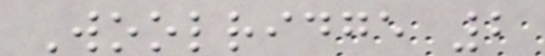Woolridge 2
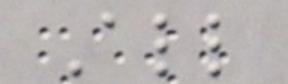All
